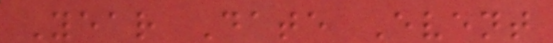Year Date Event
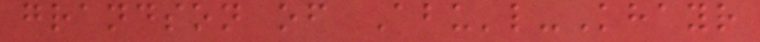grandson of Abu'l-Khayr
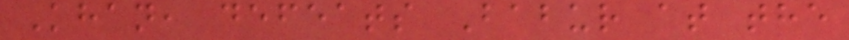Khan, defeats Babur at the
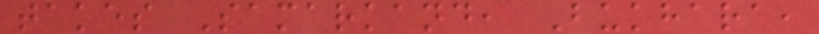takes Samarkand, Bukhara,
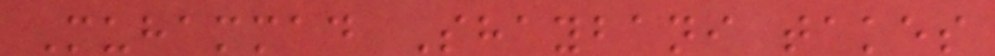Muhammad Shaybani takes
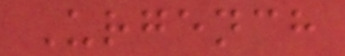Urgench
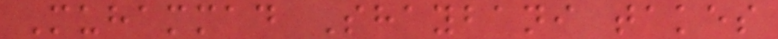Muhammad Shaybani takes
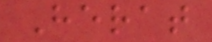Herat
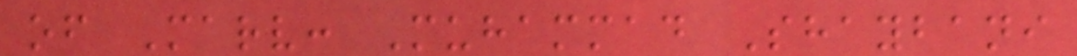of Marv: Muhammad Shaybani
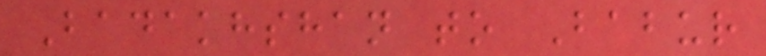Badakhshan to Babur
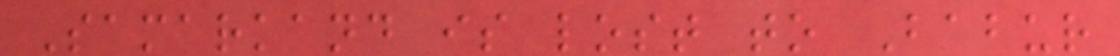Samarkand is lost to Babur
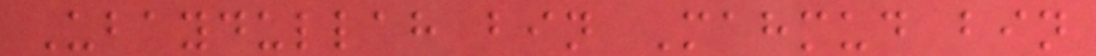Ubaydullah bin Mahmud bin
